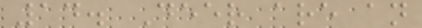14. Deer are an
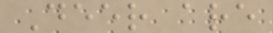Deer are
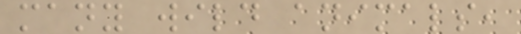many wild animals,
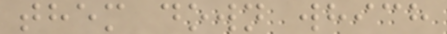them down which
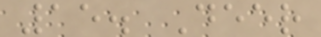15. Deer
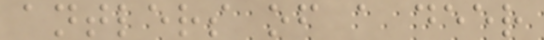antlers of a deer
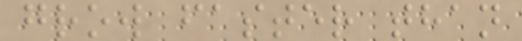grow faster than
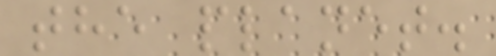the planet.
